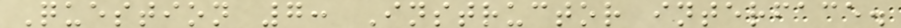Question 7: Instructor interface.
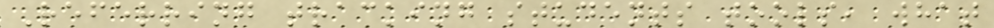Referring tracking students tools, what
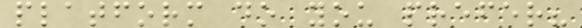platform do you prefer?
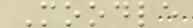Moodle
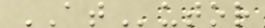ATutor
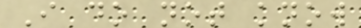I do not know
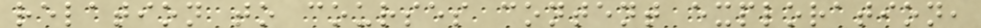relation to courses content exploration,
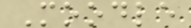Moodle
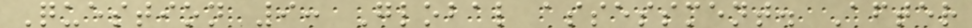Question 9: Global assessment. After
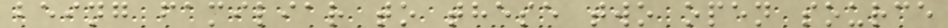being familiar to these two open source
